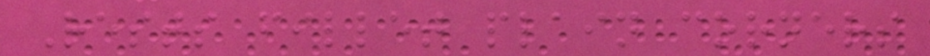Rests fillet plain corners
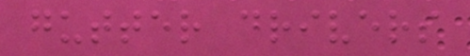gutter drivers
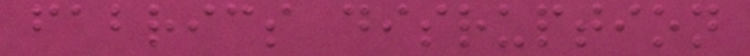fabrics disruption
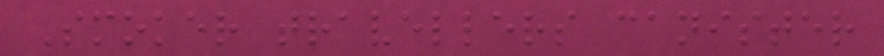Smoker travellers canister
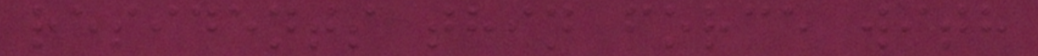residents thin force with
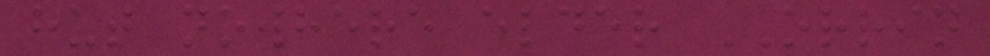hut nowhere elder ORRIN
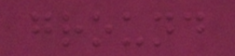ground
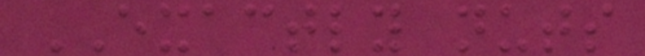EXACTLY nuts
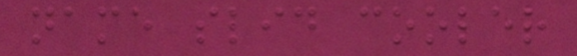name slid cooler
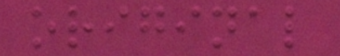original
